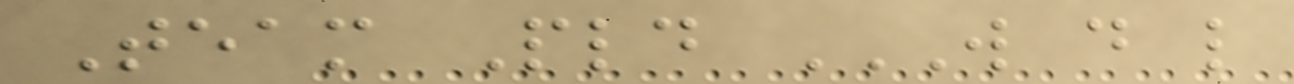Team Pld W D L
